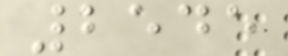2545
